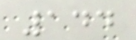144
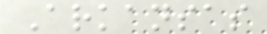Arkansas
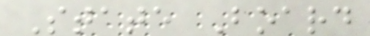State Board
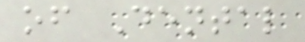of Dental
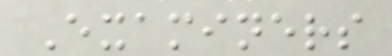Examiners
